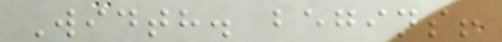Width. begins!
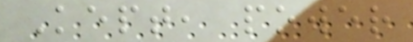Kept, power
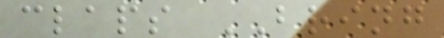claps BRING
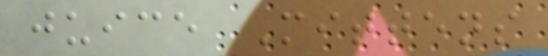juice Mittens
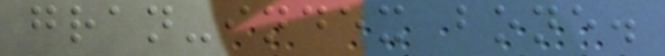gran-index bone.
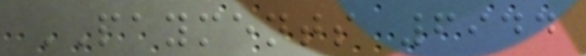PAYMENTS 6944
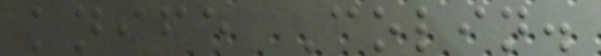knife Colin.
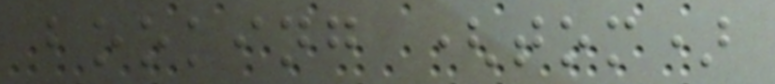booking (tom)
